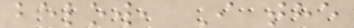below, I the
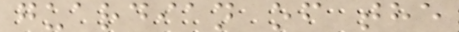guardian of the
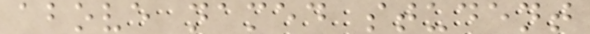above named student
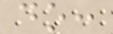do:
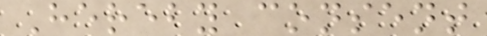Hereby consent
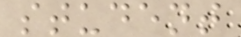student
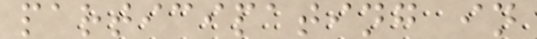participating in
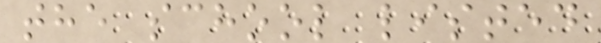the school listed
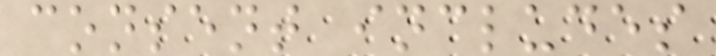consent includes
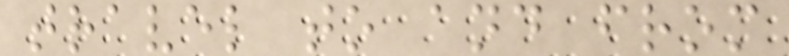travel to and from
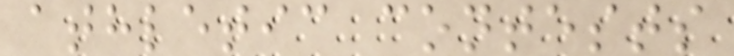athletic contests
